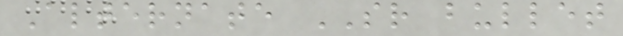Alternate SR bullet
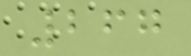267
